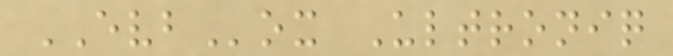EVBox Ultroniq
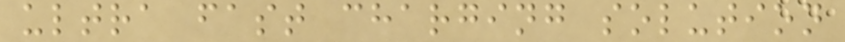ultra fast charging solution
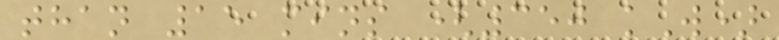than 15 mins (350 kW)
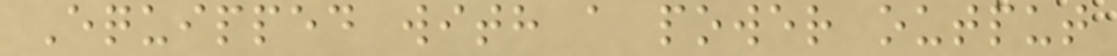Equipped with a power output
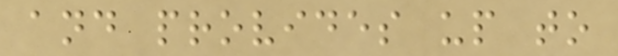and provides up to
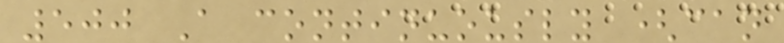500 A continuously (can
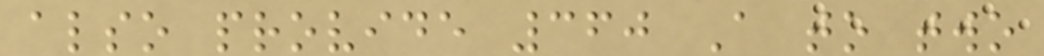also provide 360 A to two
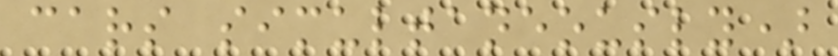cars simultaneously)
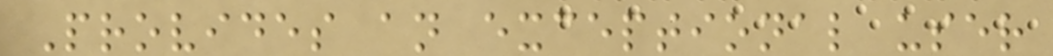Provides an exceptional user
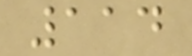114
